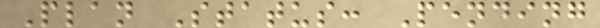Plan Status: Pending
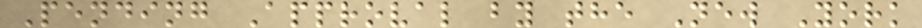Pending Approval by the New York
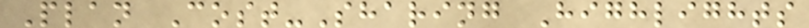Plan Cost-Sharing Highlights
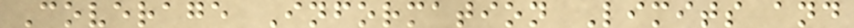Coverage Information Limits and
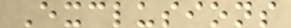Exclusions
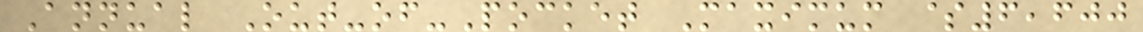Annual Out-of-Pocket Maximum $6,600
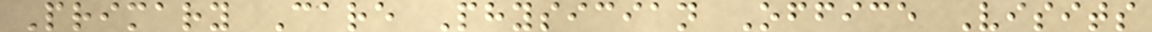Primary Care Physician Office Visits
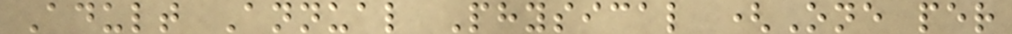Adult Annual Physical (One per
